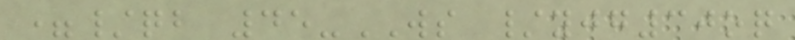=/qb 45-WS /yjg30oq
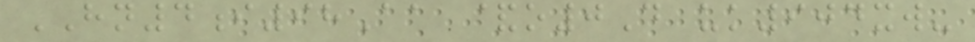HN4i98Aa &o0D uk904xw-
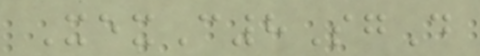XexC8SgD
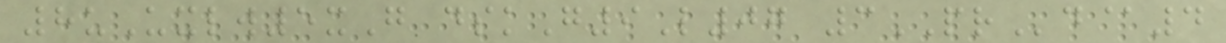8uUxlw5xG dskG9L07 3PRd@4
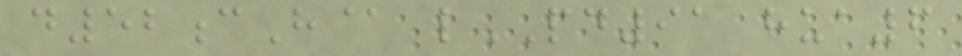d52cH@ lPD91 hua6
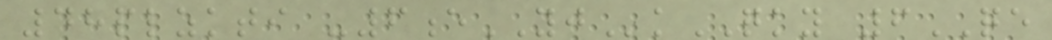48plzkti -6eYJkQKY 6QE
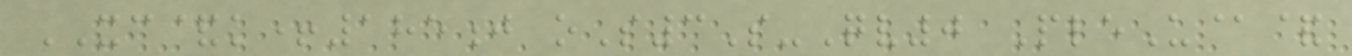XC&k+185j oS3S-Qv0 PleU@&
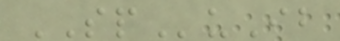SPuIb
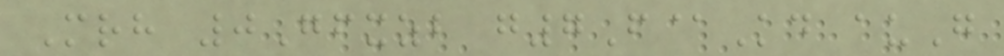Mrh 0Gfxzb g7F@Kd auG
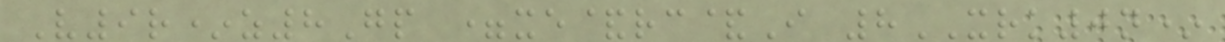V9r*z8Gp =xe&rc&I 8XRK0n*
